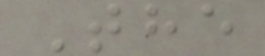The
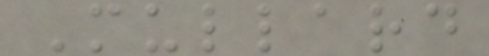Mullard
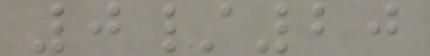0/20
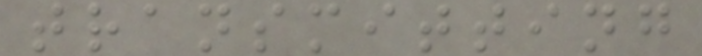transmitting
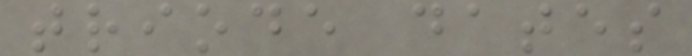triode dates
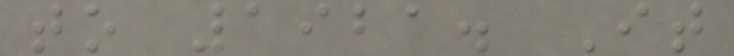to 1921. It
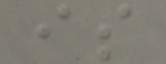is
